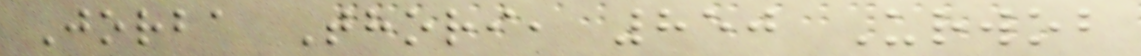Jorba Thori, 850 Urwob
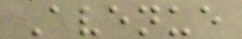Avenue
